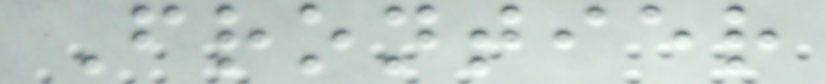Frontier
